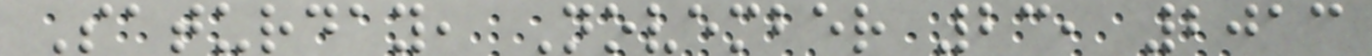Saturday, November 23, 2013
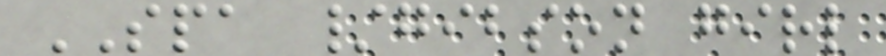SPA /gibson girl
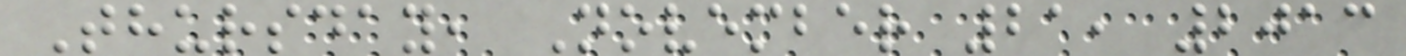Thursday, November 21, 2013
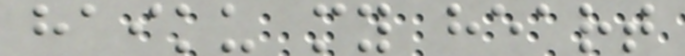haiku my heart
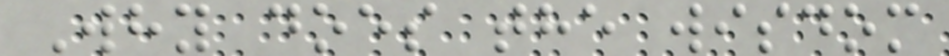Why does the wisdom
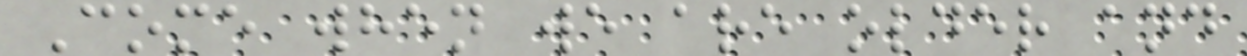Come when we are older and
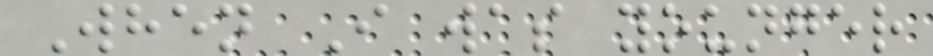When I was younger
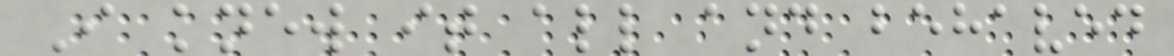I knew it all and behaved
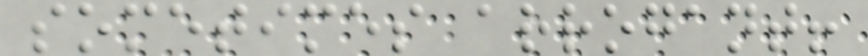sometimes arrogant!
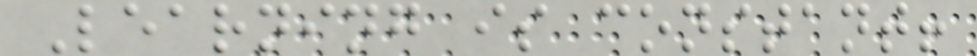Learning is constant!
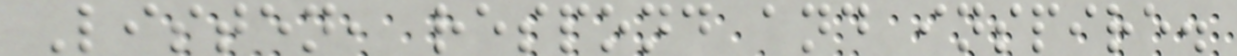Listen, respond and inspire.
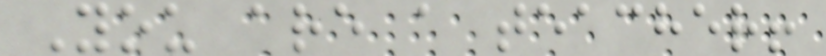You are a teacher!
